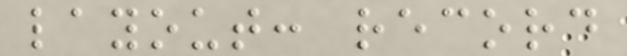layout: record
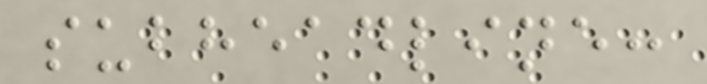subheadline:
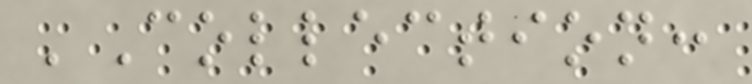'Collection:
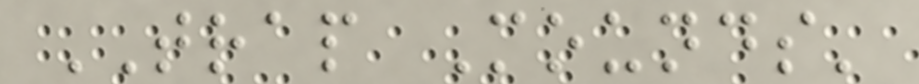TRAP Mounds'
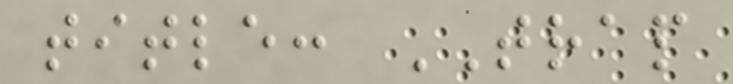title: TRAP
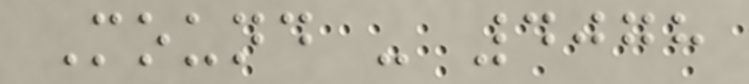Mound - 4078
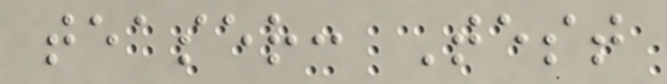teaser: Test
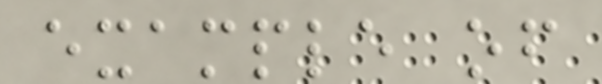example of
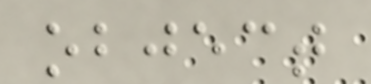object
